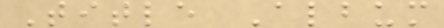Title Album
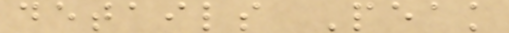details Peak
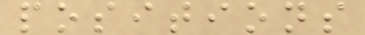positions
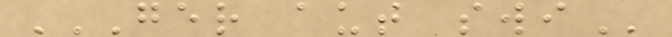GER AUT SWI
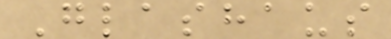Glashaus
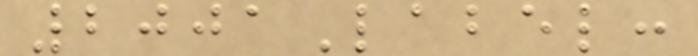2001Label:
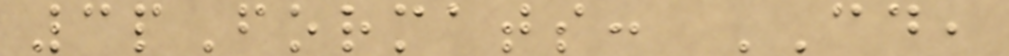3pFormats: CD,
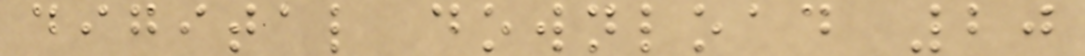digital download 20
